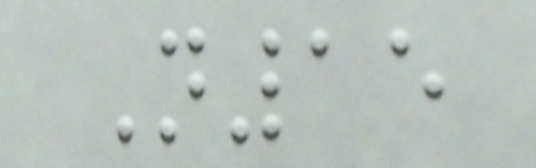N15
